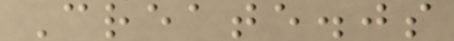Create.js
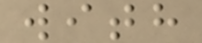with
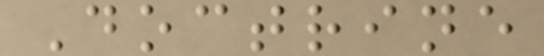Doctrine
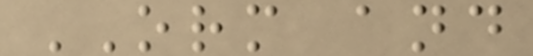ORM and
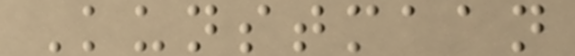Kunstmaan
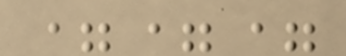===
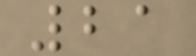21
